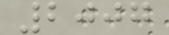2007
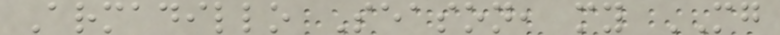Armadillo Season, my MG
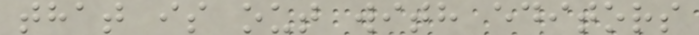that is out with editors
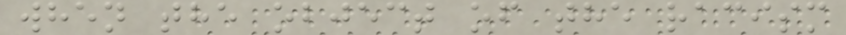when the object of the racism
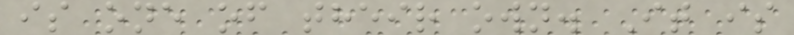is one of their own. It is
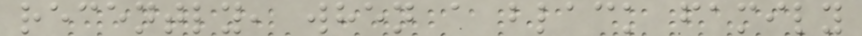recently, when a black family
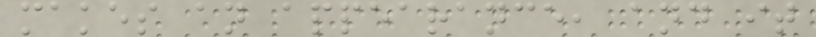makes an appearance, and it
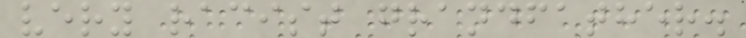very racist grandfather.
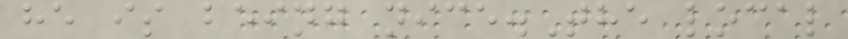he is being nice.The local
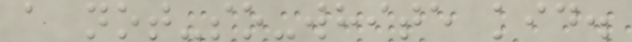a not-so-white kid.
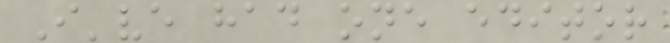I've had one editor
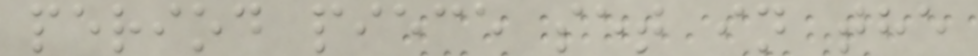period piece set in the
